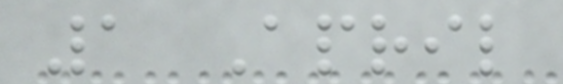1 April
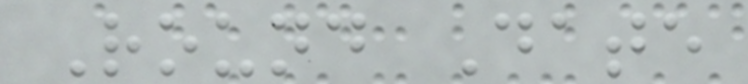Round Date
